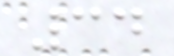34
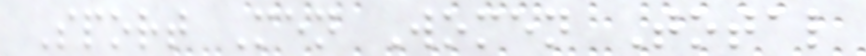Sport Men Women Total
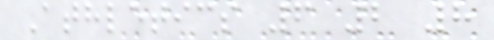Athletics 6 2 8
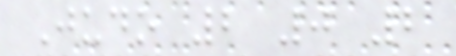Judo 2 0 2
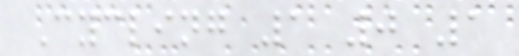Cycling 1 0 1
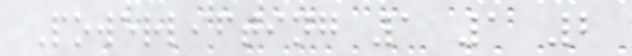Powerlifting 1 1 2
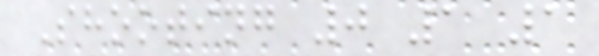Shooting 0 1 1
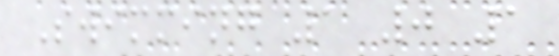Swimming 1 0 1
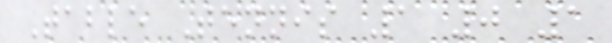Table Tennis 1 0 1
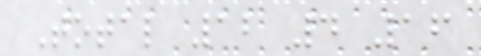Total 12 4 16
